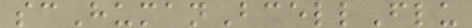scHumanBcellFlu
